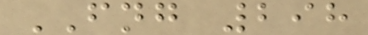FNG 298
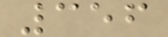356
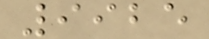9925
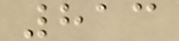813
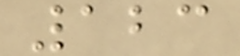123
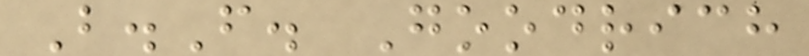B.F. Goodrich
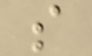s
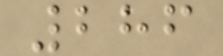286
